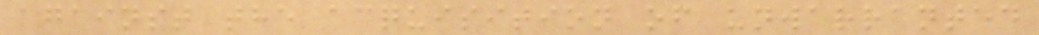against the acquisition of unwarranted
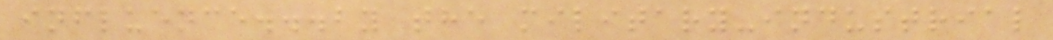influence...by the military-industrial
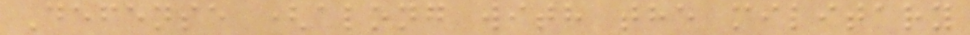Defense (along with the military
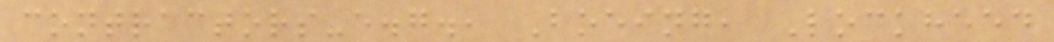contractors-e.g., Boeing, Lockheed
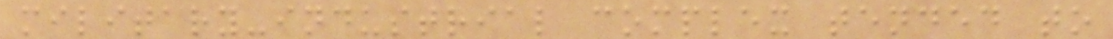military-industrial complex tended to
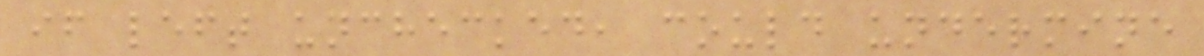if left unchecked, could undermine
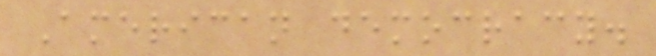American democracy.
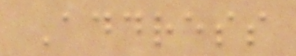Address
